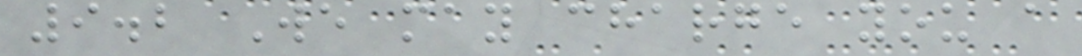9.2 We may charge you a
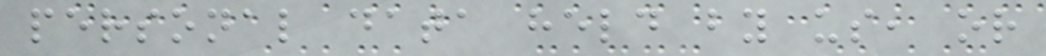personal data held by us, or
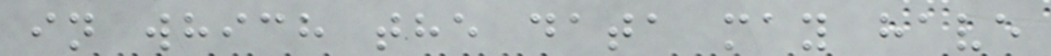in which the data may have
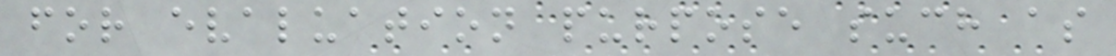for evaluation purpose such as
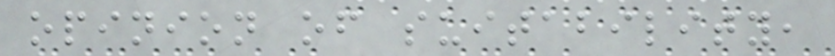opinion of suitability,
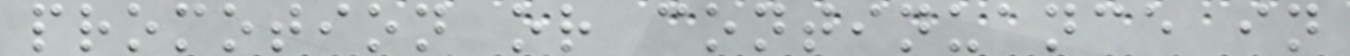promotion or continuance in
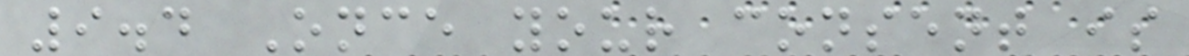9.4 Once your consent is
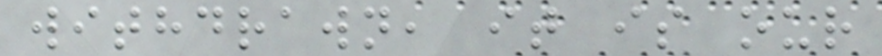withdrawn, it is our
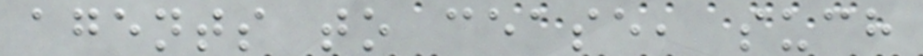agents to cease, such
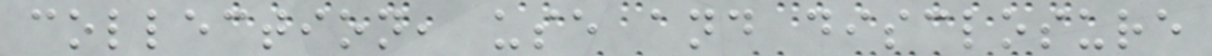collection, use and disclosure
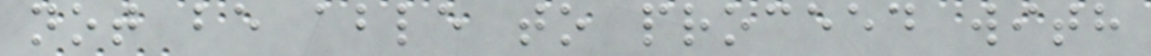not be able to proceed with
